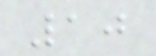10
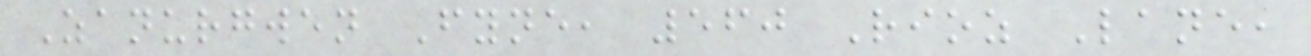Zanurgwen Fyne, 560 Rioz Lane,
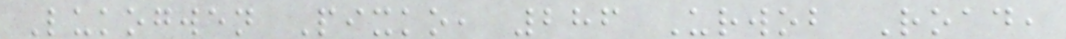Lukogwen Pixko, 286 Urwob Road,
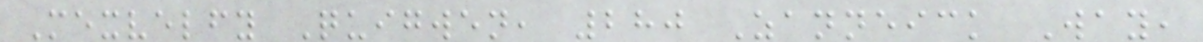Mexvelfy Quigwen, 280 Zanneick Way,
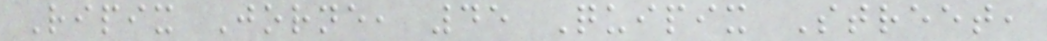Ripix Jorne, 45 Quipix Street,
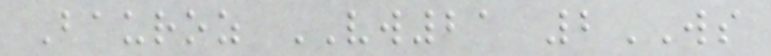Bauroz VW21 2WS
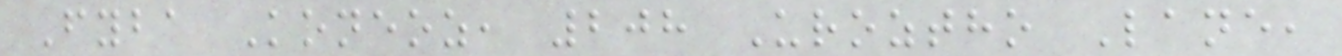Fyba Koneoz, 208 Uroztho Lane,
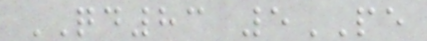QD83 5PE
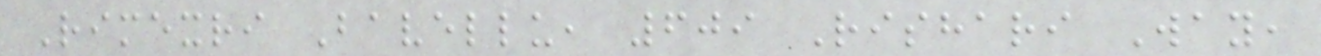Rimexri Bavellu, 609 Rishari Way,
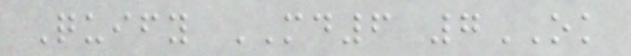Quify MD6 7OK
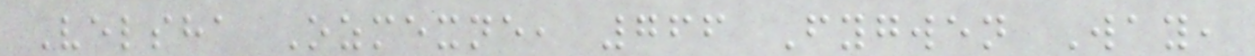Velsha Ozmexne, 766 Fygwen Way,
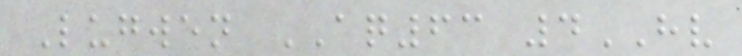Lugwen AQ63 4HV
